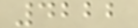4222
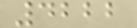4222
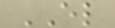EL
